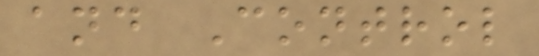and Control
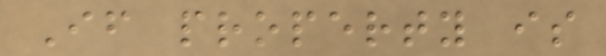If property is
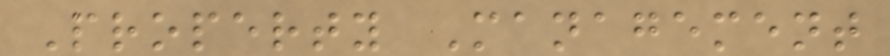Property Management
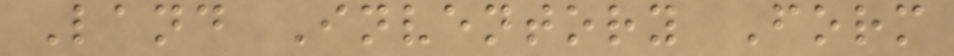Land Inventory Form
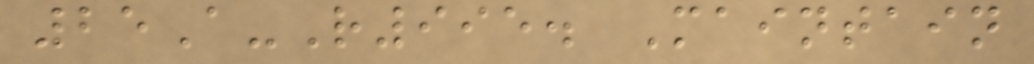25A-R995. Maintain
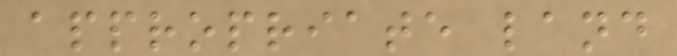appropriate land
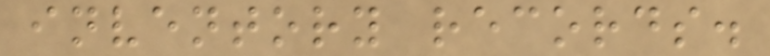inventory records.
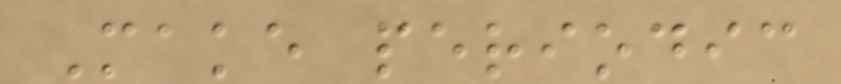Make periodic
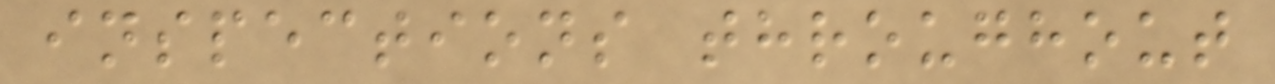inspections throughout
